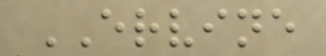ERVINE
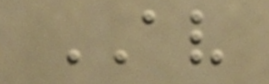AV
